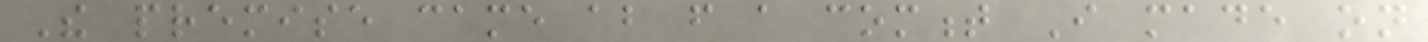The premise came about from a comment I made on
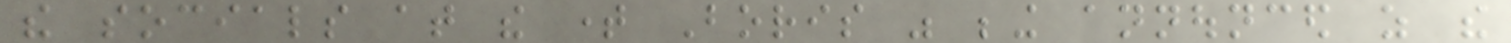the socials at the time Boris was being announced as the
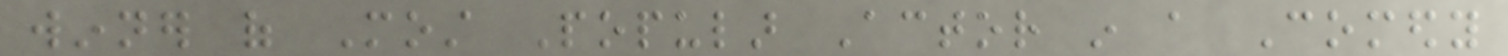winner of Most Popular Actor in a Comedy
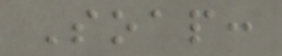Soap:
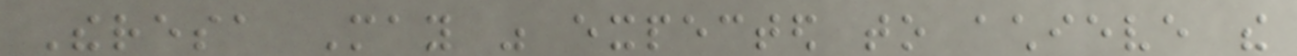Theresa May was expected to achieve the
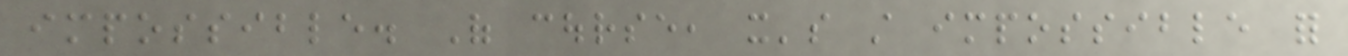impossible. Of course, it's still impossible for
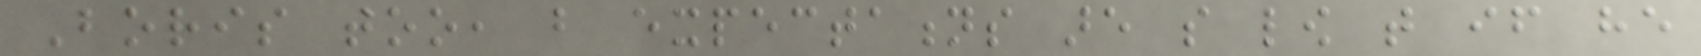Boris too, but expectations are so low that if he
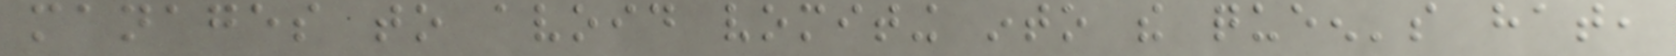manages to avoid vomiting into the queen's hat,
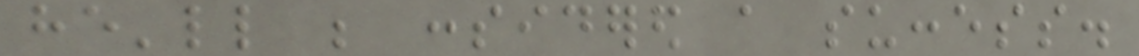he'll be considered a success.
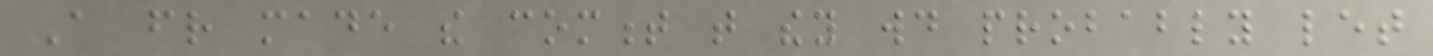A friend made the comment that they would probably let
